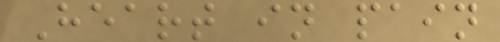Heart in pain
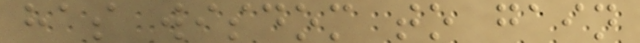has wisdom to gain
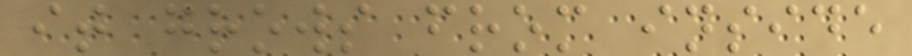it grows from inside
